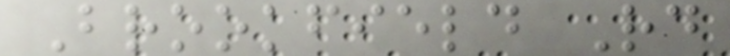Brookfield Rd
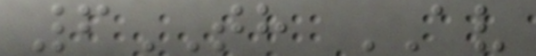6TH AV
